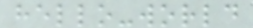hello-world
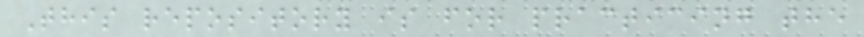This repository is for practicing the
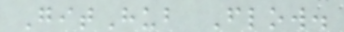GitHub Flow.
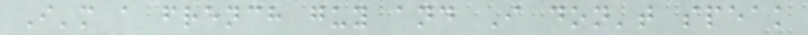I'm a french guy and I don't speak
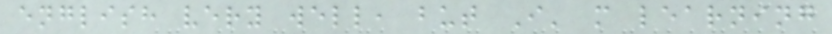english very well, but I' m learning
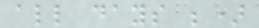all days ;)
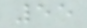55
